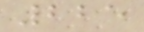225
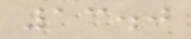13.0
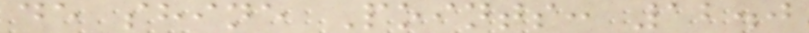de shine Points: 12.0
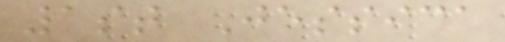1st Jessica
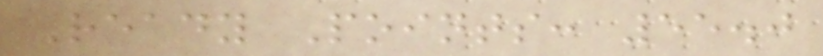Ready Points: 55.0
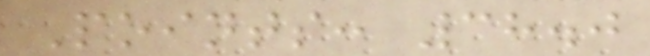Points: 38.0
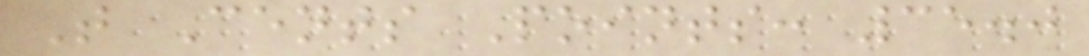T Cents Points: 35.0
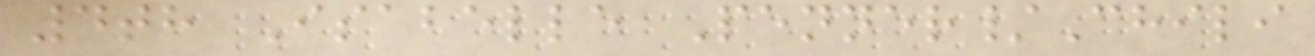4th Isabelle Penner/Chili
